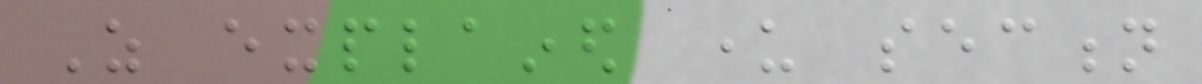As explained under section
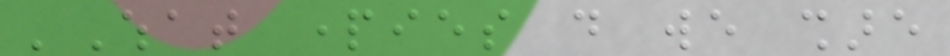'What parties do we share
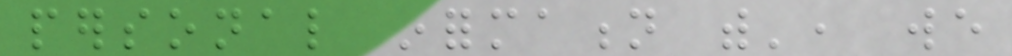personal information with', we
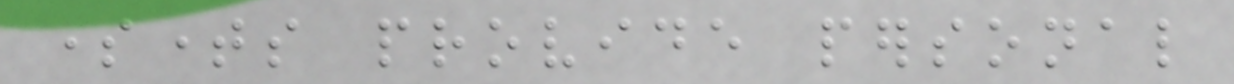sometimes provide personal
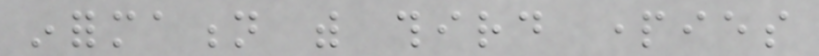information with third parties
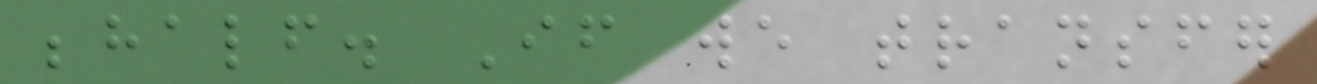behalf. If we transfer
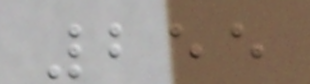255
